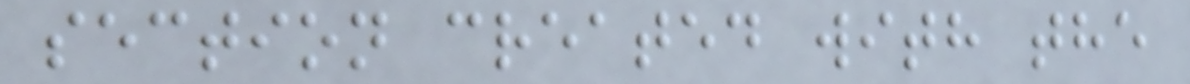section created with the
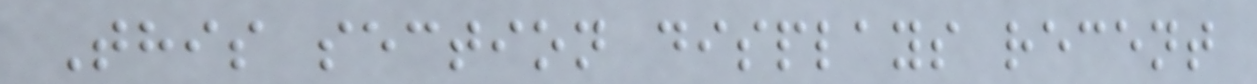This section displays recent
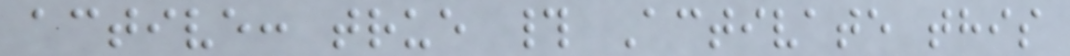active: true # Activate this
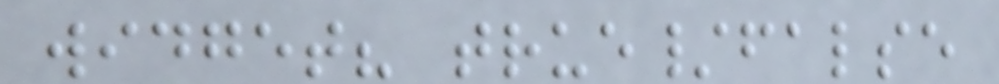widget? true/false
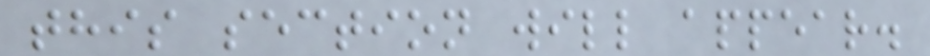this section will appear.
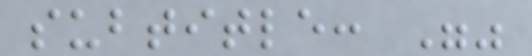subtitle: ""
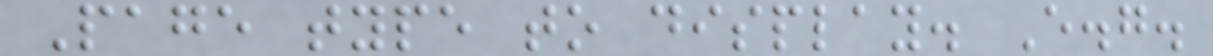Page type to display. E.g.
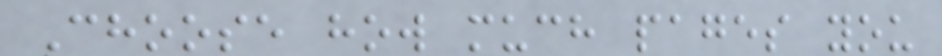Choose how much pages you
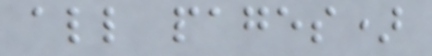all pages)
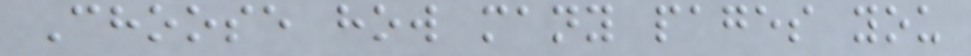Choose how many pages you
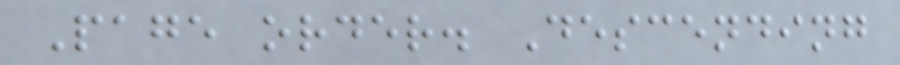Page order. Descending
